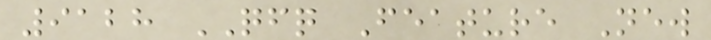9128 QFQ Feature New
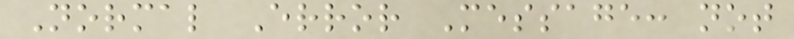Normal Error Message: not
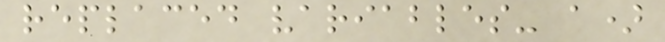replaced variables- a)
